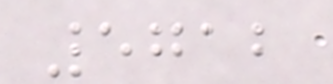5712
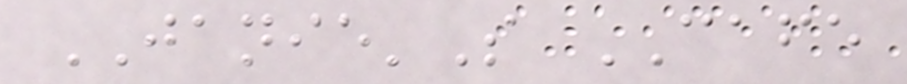JANIE'S CAFE
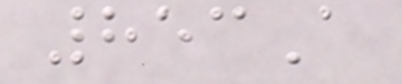853A
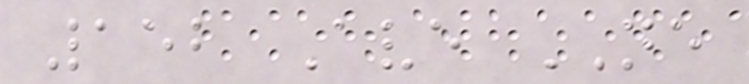152 Ave NE
